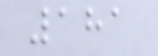181
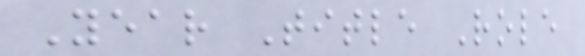Year Title Role
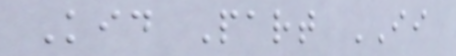Kid Part II
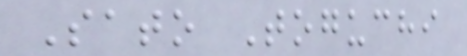Sato Toguchi
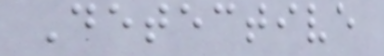Detective
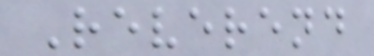Reverend
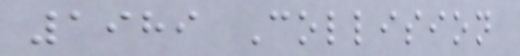1989 Collision
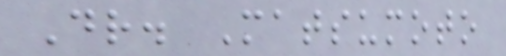Dr. Matsumoto
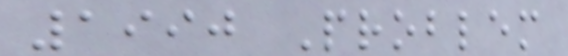1990 Problem
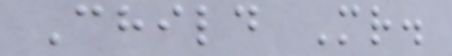Child Mr.
